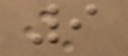9
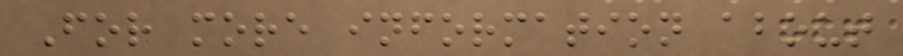For more information about
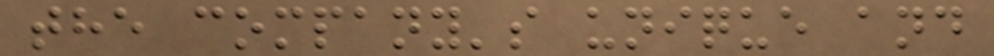the company's unique and
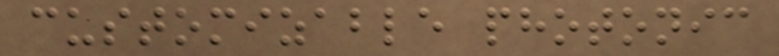customizable photonic
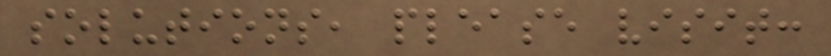solutions, please visit:
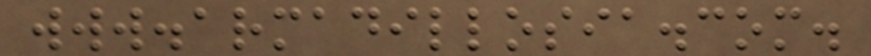www.armadillosia.com.
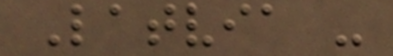Latvia -
